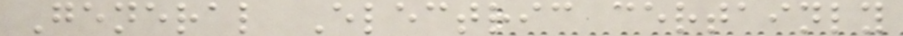General Electric certainly
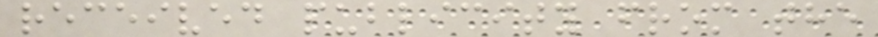received publicity from the
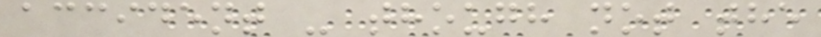accident - though not the
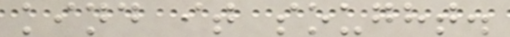kind it sought.
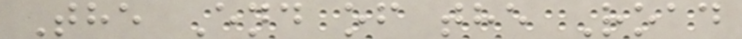The End of the Road
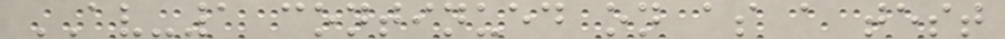AV-1 continued on as a test
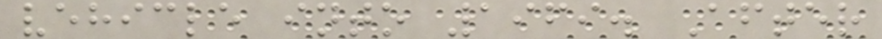vehicle into 1969. After
